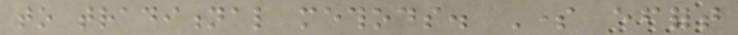to traditional methods. Some effort
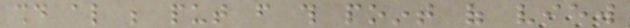should also be put from this point of view
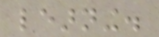learning.
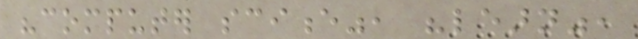"computer science", "learn",
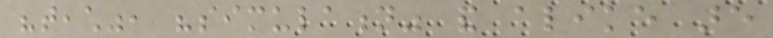"teach", "simulation" and alike are
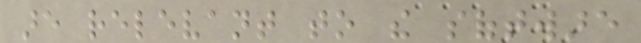are relevant to the software
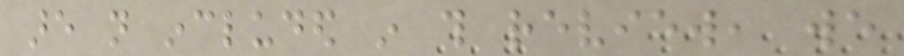are not included in this review, we
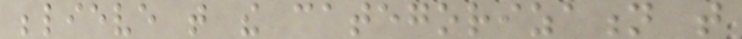believe that the categorization that
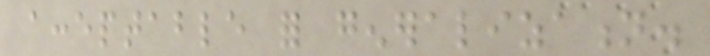acceptable for generalization.
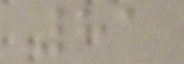81
